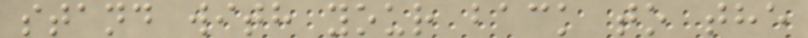stand with your back to the
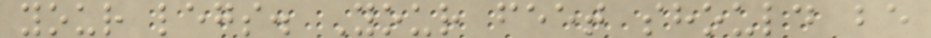your legs. Your feet should be
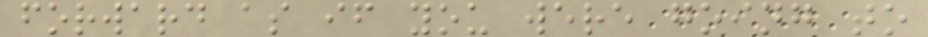forward as if you were going to
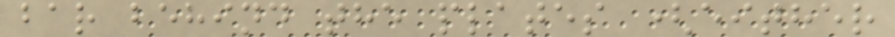bar behind the plates (either
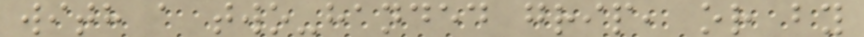with a two-handed grip, or by
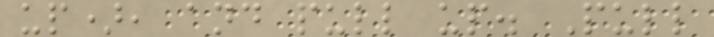up), and pull up. Pull
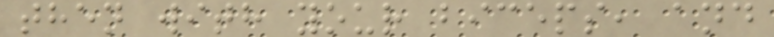then with your biceps, and
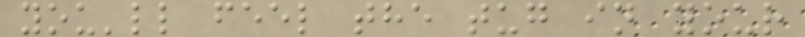you'll feel the tug in your
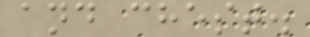and chest.
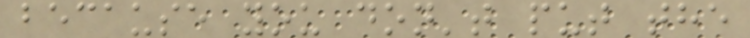because you don't put the
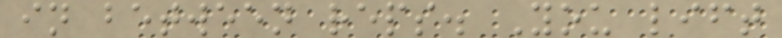in between reps. You lift
